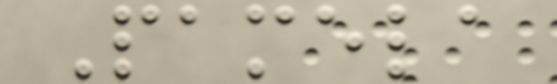Pamela
